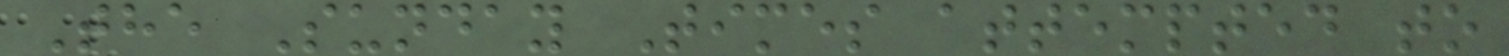The Sunday Times attempted to
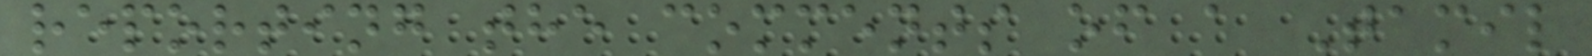reporting the comments of a Tamil
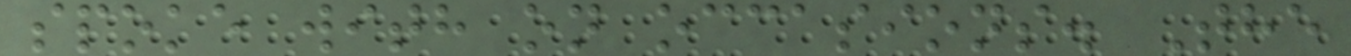spoke with on occasions. The
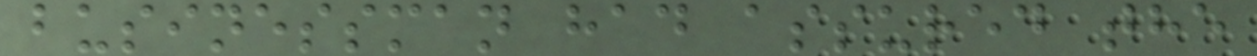businessman had assured the
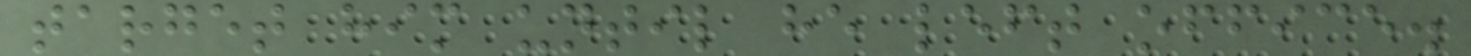target him until he left office.
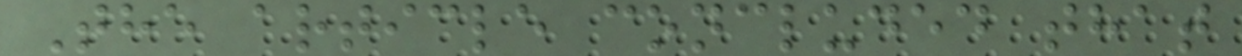The article concluded that
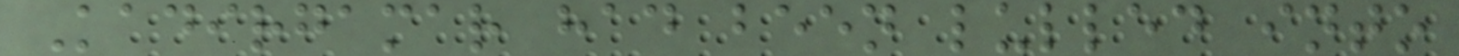Kadirgamar had been lulled into
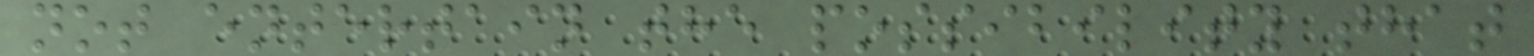not entertain the possibility that
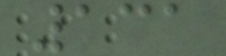131
